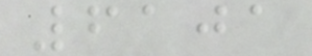6101
